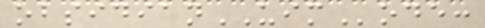obsidianUIMode:
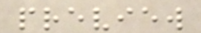preview
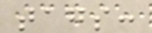tags:
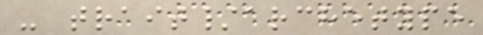- trait/archetype
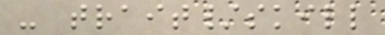- trait/skill
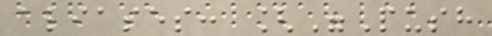aliases: ["Push
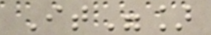It"]
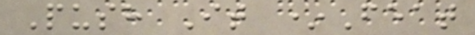Push It *Feat
